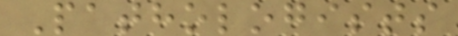Pathologists
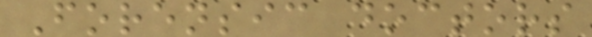Forensic doctors
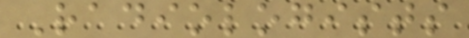Radiologists
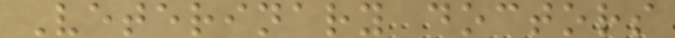Veterinary doctors
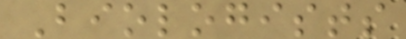Biologists
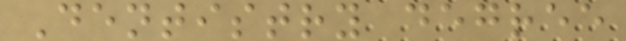Dentistry degree
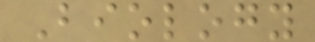Biology
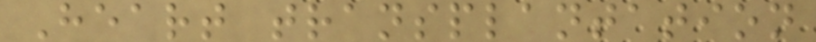Heart transplantation
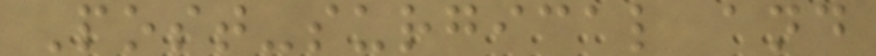Post-surgical and
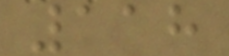118
